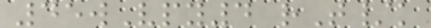45wVpy4 rT/k
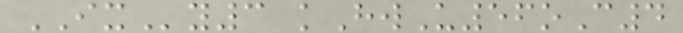IXy3 kHwU56oC4
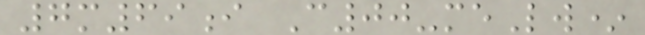7m69i C00-meLw*
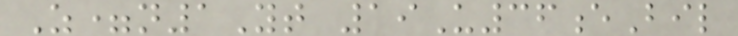Z=n1Yt 19U36eBil
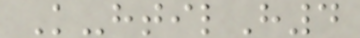K-htilH4
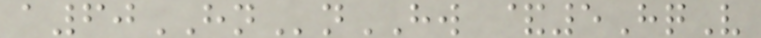a60HNnHW &5HqV
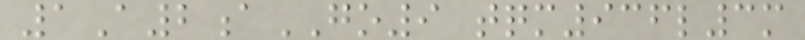1A2aGO9 tqm936l3m
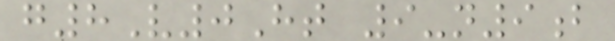g8V0Ht 9-n9b
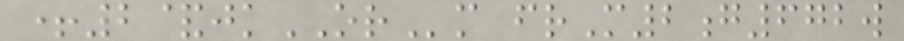+2&jkORm frM2g672w
